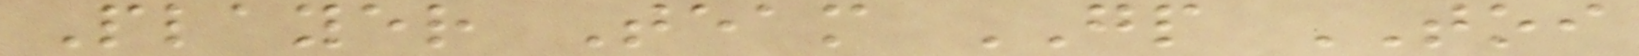Player Team GP TOI
